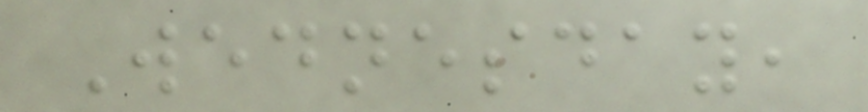Wednesday,
